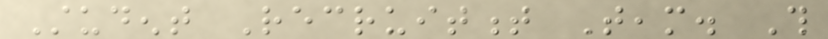Student Recruitment Team. This
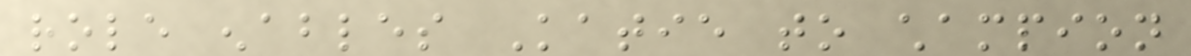role enables Katie to champion
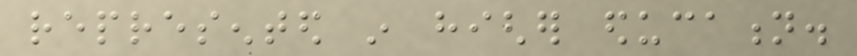represented in higher education.
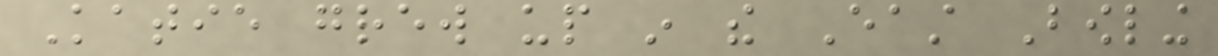Katie grew up in the East Bowling
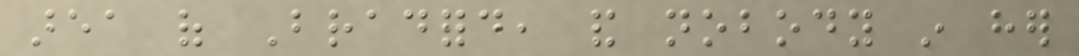area of Bradford, and nobody in her
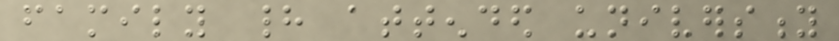family had attended university
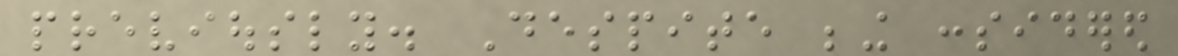previously. Despite being considered
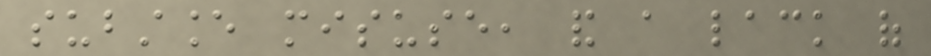substance misuse, and a lack of
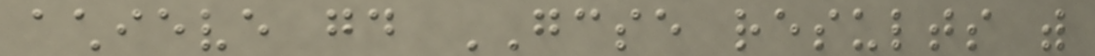achieve good GCSE results with
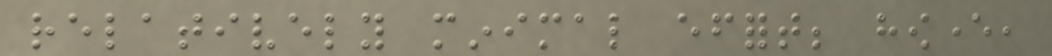relatively minimal effort; however,
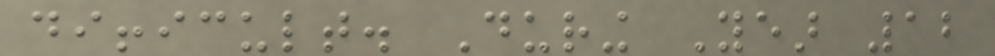difficult. During Year 12
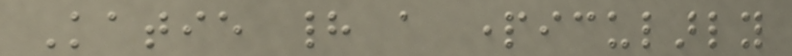Katie had a particularly
